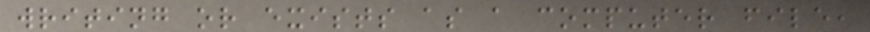writing or exists as a computer file,
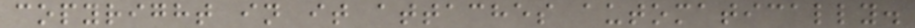copyright in it attaches automatically.
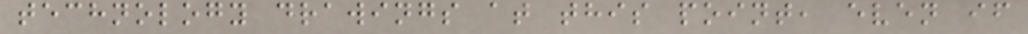technology drawings at this point, even if
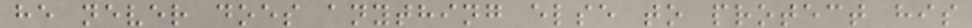he never does anything else to protect his
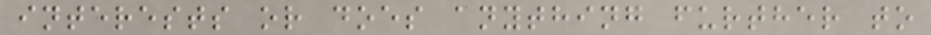interests or does anything further to
